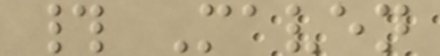# Maven
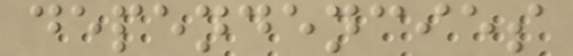dependencies
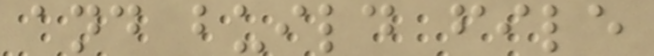and build file
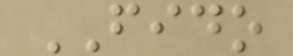FIDO
